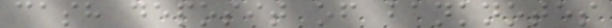cash deposit of banknotes
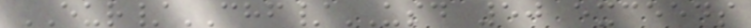EUR/CHF/USD 50 exceeds
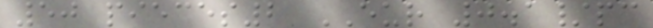50 pieces2 EUR 0.1/pc
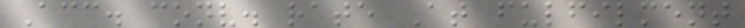Acc. conv. rate At fulfilment
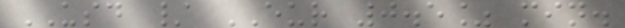USD / EUR 0.5% min.
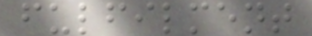fulfilment
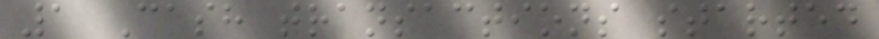1 Cash transactions started
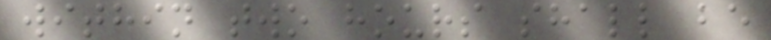within two hours shall be
